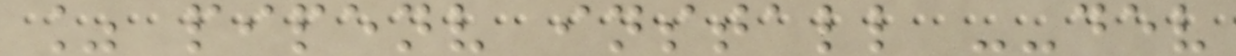% pipenv install --dev
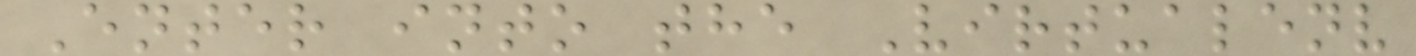Enter into the Virtualenv
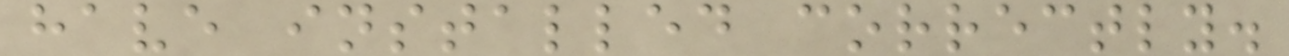have installed correctly.
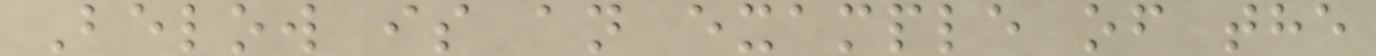Below is an example of the
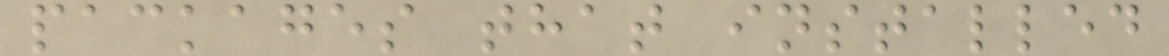packages that installed
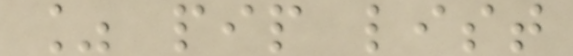% pip list
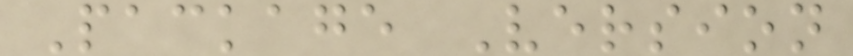Package Version
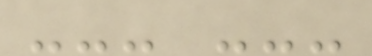--- ---
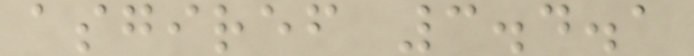asgiref 3.4.1
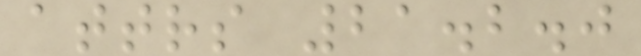attrs 21.2.0
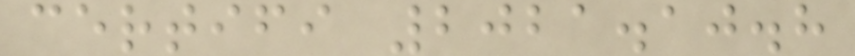certifi 2021.10.8
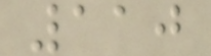110
